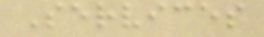Services
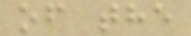of the
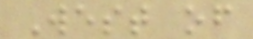West of
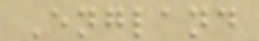England
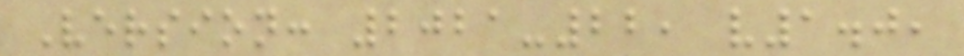Version: 2021-22, v1.0,
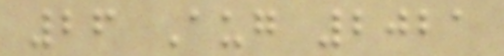26 Aug 2021
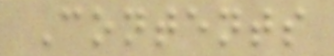Contents
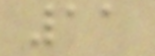11
